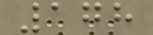178
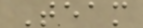Team
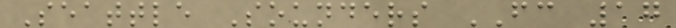Seattle Sounders FC 17
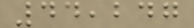44,247
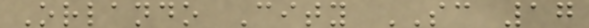Orlando City SC 17
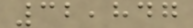32,847
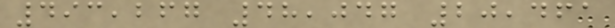493,267 48,047 20,461
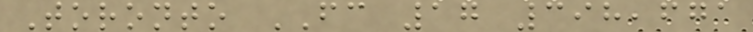Toronto FC 17 398,671
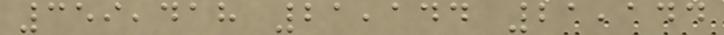359,418 21,144 21,144
